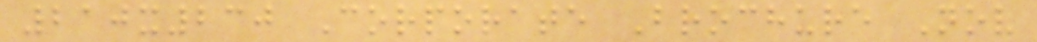210x230 Corporate Brochure Nov
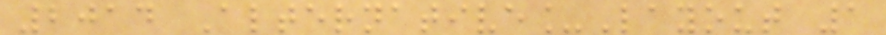2014 Alternative_Layout 1
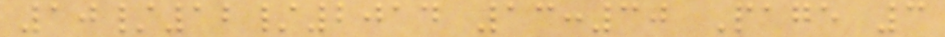10/12/2014 13:30 Page 3
